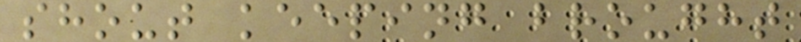shout keeping brought
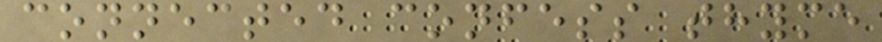connected confess thyme
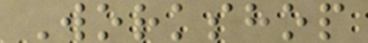Workshop
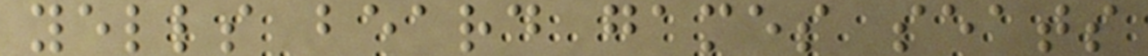yells beard games seats
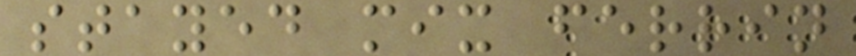stayed mix ferrin
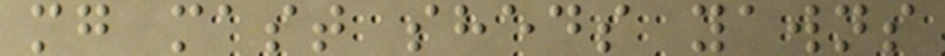mg mast sheds yawns
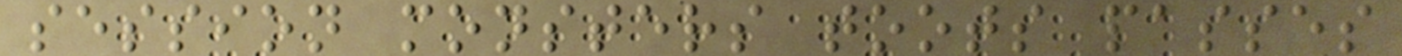session monsters toots passes
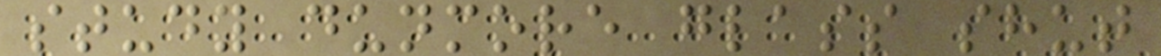study dunmore glass shut
